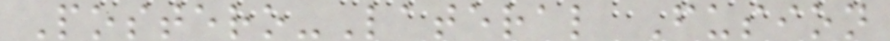Postero-Lateral Fusion
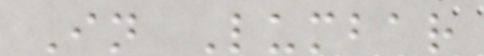In Lumbar
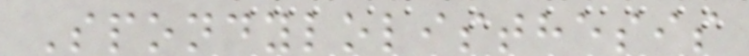Spondylolisthesis
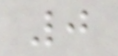0
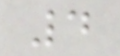4
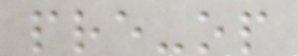pre-op
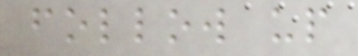follow up
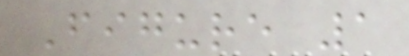Figure 1
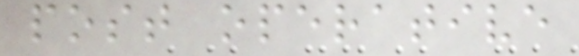post operative
